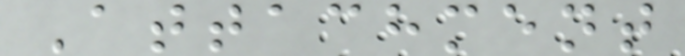Attachment
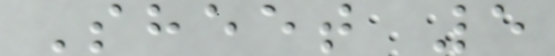Sheet 5
